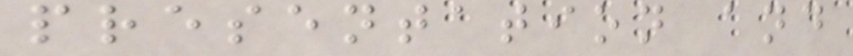presentation and
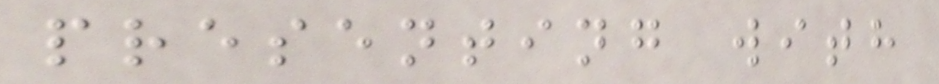presenting with
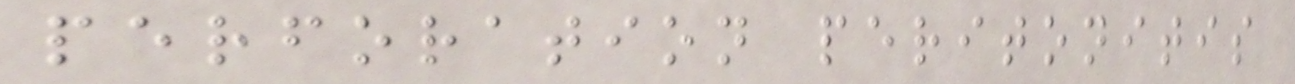perforation peritonitis
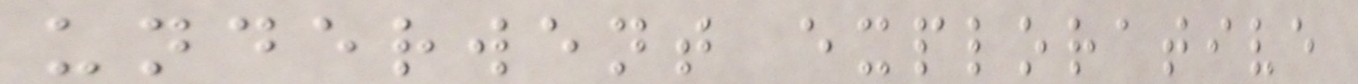underwent explorative
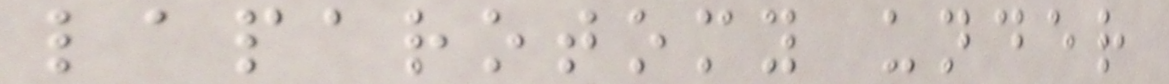laparotomy under
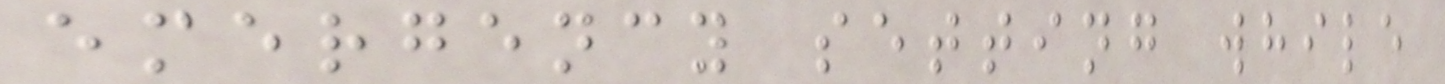emergency setting while
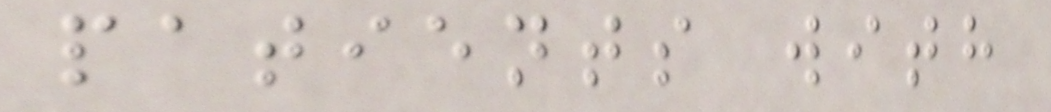patients with
